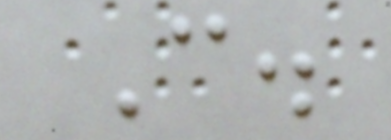C.
